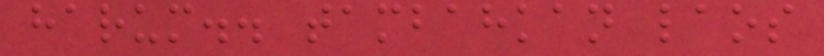harum.. tambahkan laos
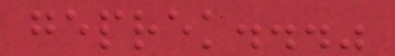geprek..."
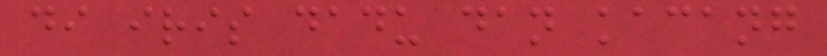di iris dadu dan kacang
